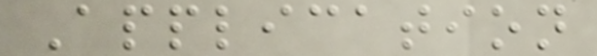Application
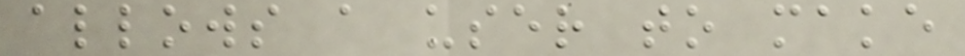allows a user to make
